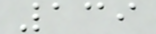139
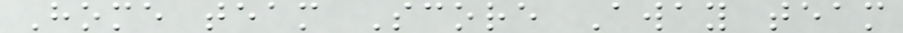Home team Score Away team
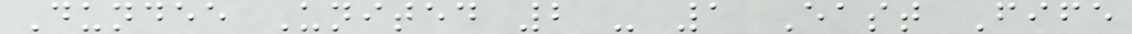Dundee United 2 - 1 East Fife
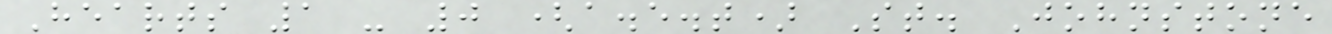Hearts 1 - 0 (a.e.t) St. Johnstone
